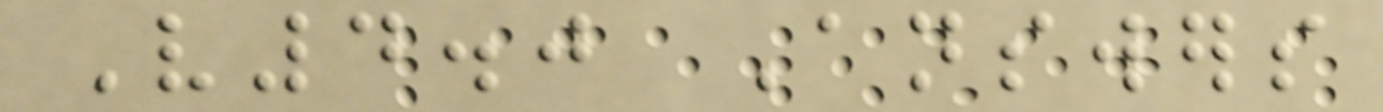V4.0 Answers
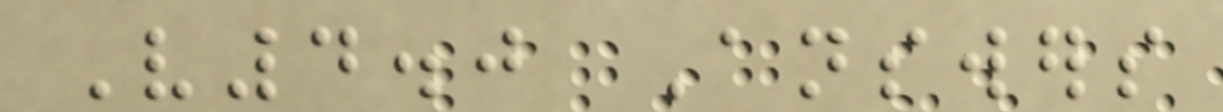V4.0 Answers
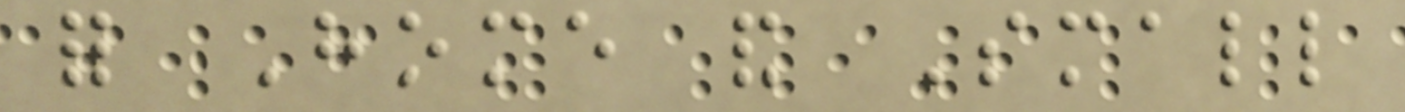for Home and Small
